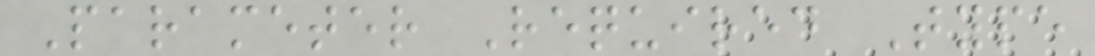Parameter Required Type
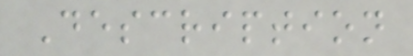Description
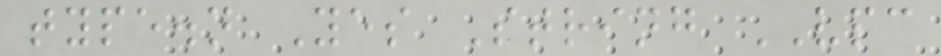type.n Yes String VPC
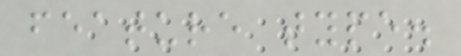feature type.
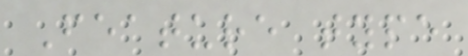Feature type
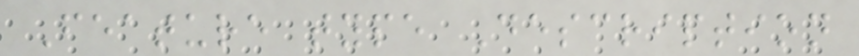Feature type Description
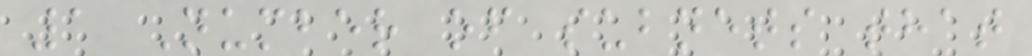1 Number of subnets that
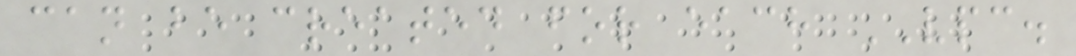can be created for each VPC.
